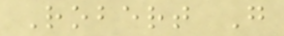Robert G
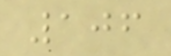106
